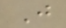J
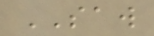SAW
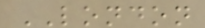LONDON
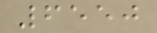6550
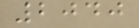2040
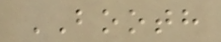BOOTH
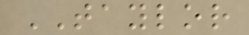TAYLOR
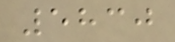5830
